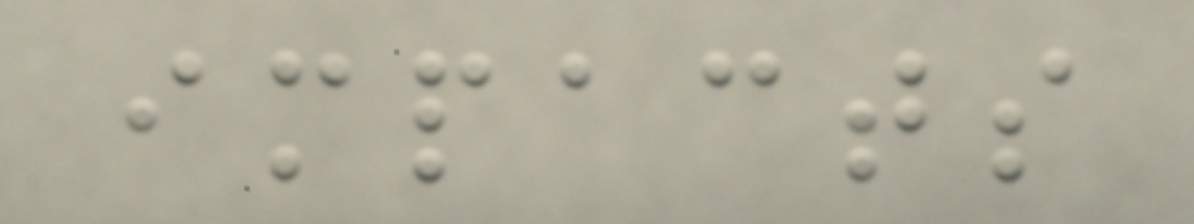impacts
